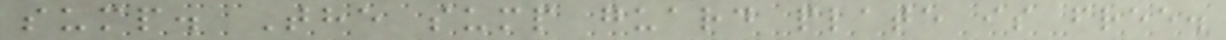sump. The sump guard plate is free.
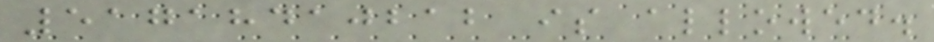51718410212 is allowed.
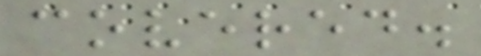covered.
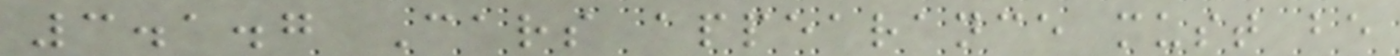3.1.7 Cars appearance must be
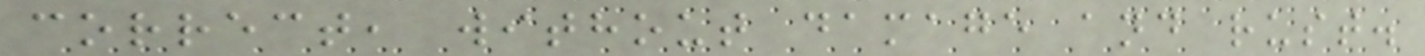correct, without damage and rust.
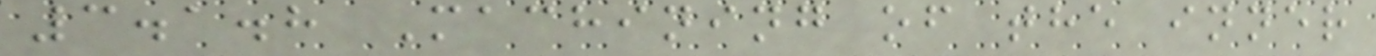3.1.8 Machining of the inner
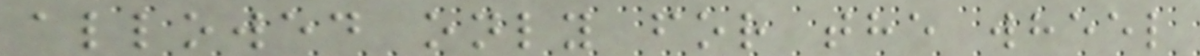allowed only for the wheel
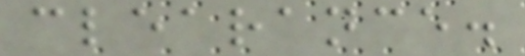clearance.
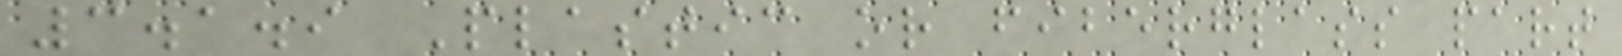3.1.9 Plastic or fiberglass part
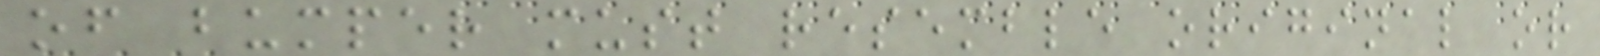of bumper must resemble original or
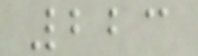223
